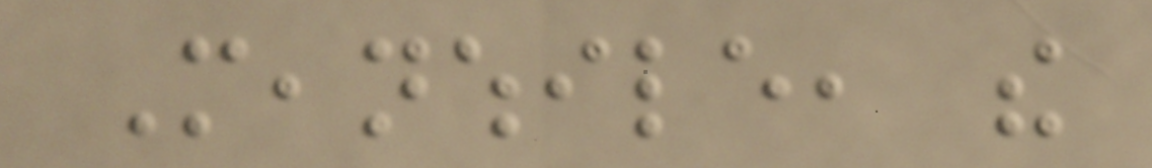Meanwhile, the
